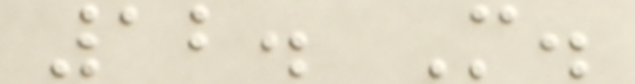12. M.
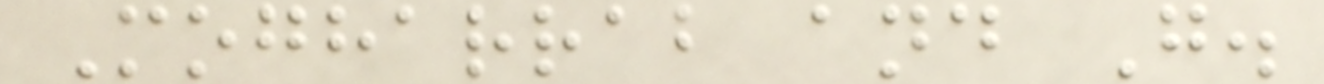Mogharrab and G.
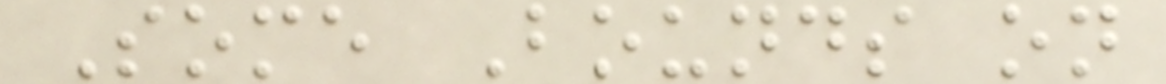Some Bounds on
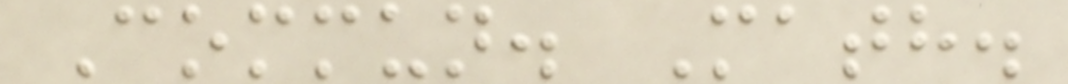Commun. Math.
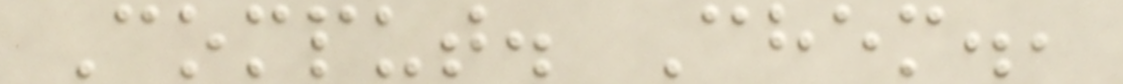Comput. Chem.,
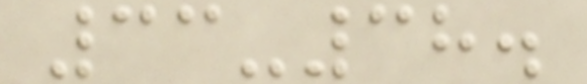33-38.
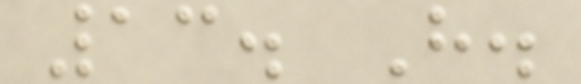13. H.
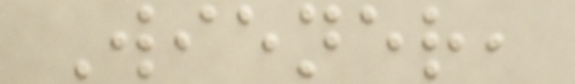Wiener,
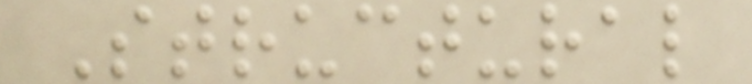Structural
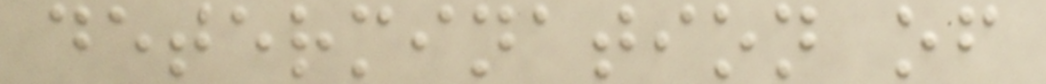determination of
